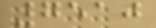7510
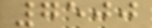7500
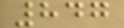847
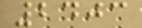2403
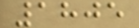1805
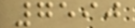7590
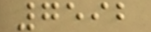7592
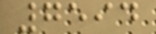7594
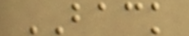BACK
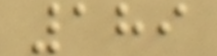189
